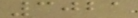3021
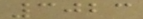3023
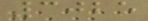3025
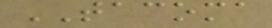TACOMA
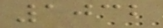1032
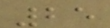25
